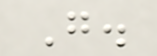G.
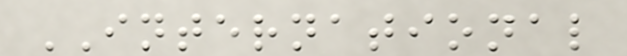INTERNATIONAL
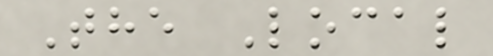The Local
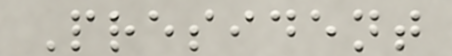President
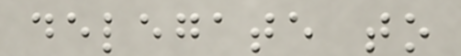delegate to
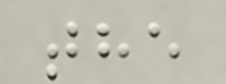the
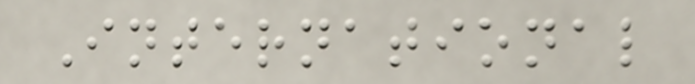International
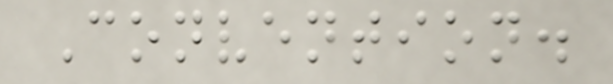Convention.
